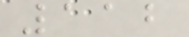112
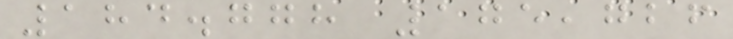184.778 175,726
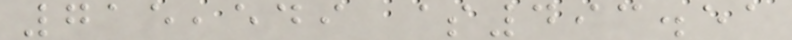715,549 $493.51
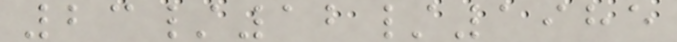23/12/1985
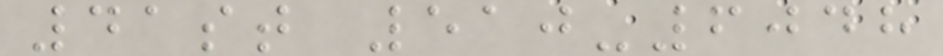41st 510-6048
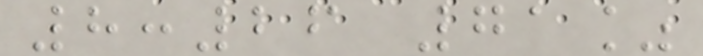8:26 71%
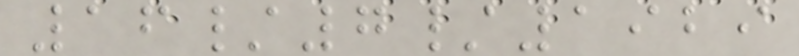16/7/1929
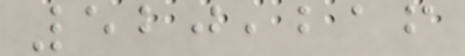520,216
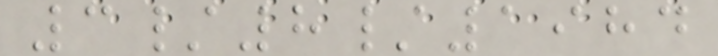3/8/1984
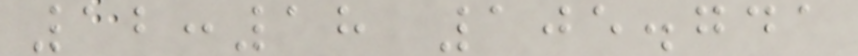12:18 105.741
